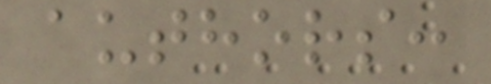authors:
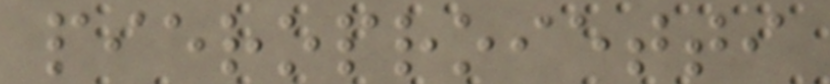pieroproietti
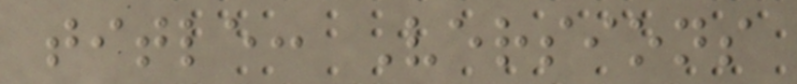title: Versions
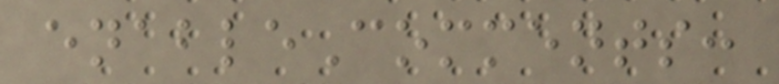enableComments:
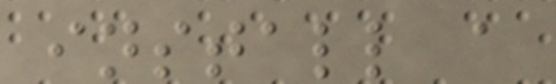install a
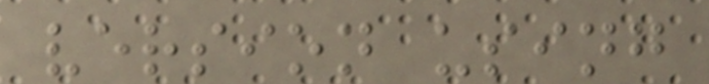version using
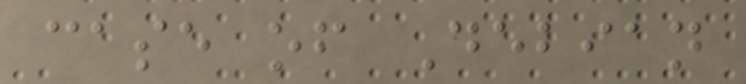case of Debian
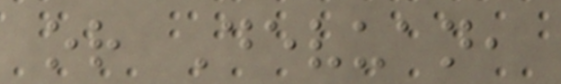or Devuan,
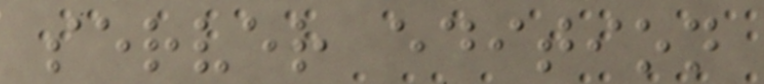server edition
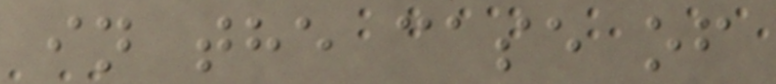in the case of
